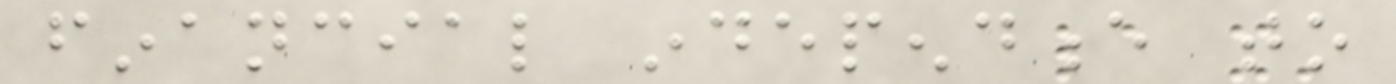financial independence to
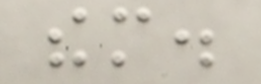them.
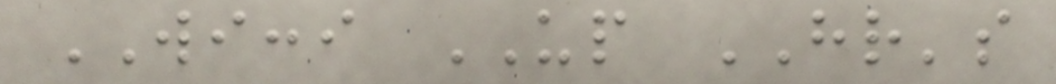WICCI UP HR's
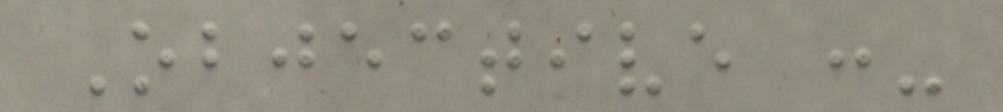Objective :-
